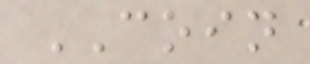COIN
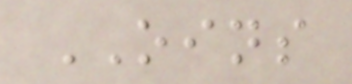OINS
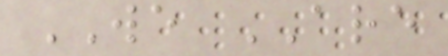WE ARE
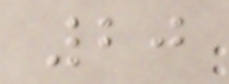20
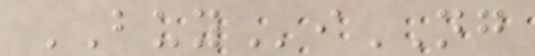BUYiNG
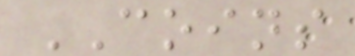COINS
